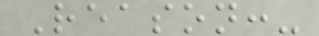Reason:-
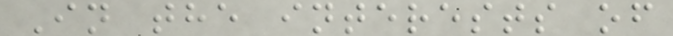In the interests of
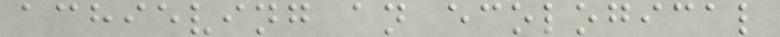achieving an ecological
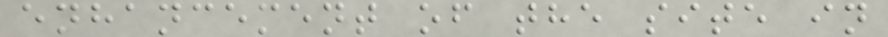enhancement of the site in
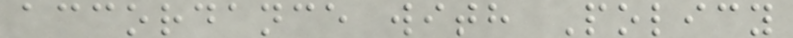accordance with Policy
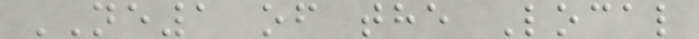NE1 of the Local
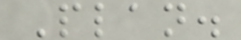Plan.
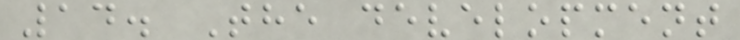14. The development
